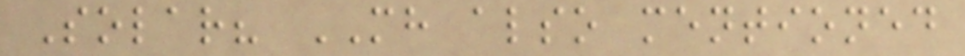Solar? MH also mentioned
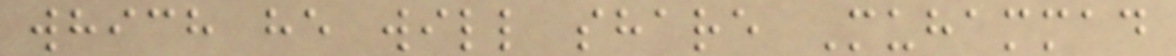which he will share Muhammad
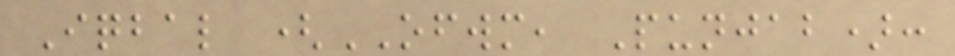Iqbal (OFWM, Punjab):
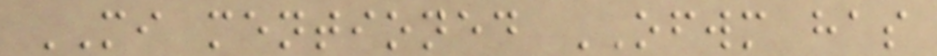MI mentioned OFWM has
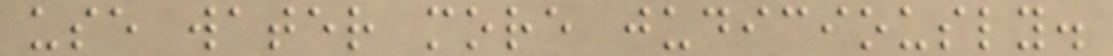use water more judiciously.
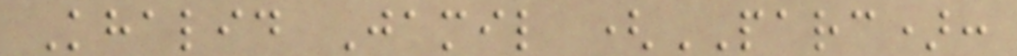Khalid Jamil (PARC):
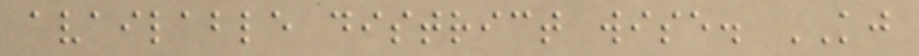available district wise. KJ
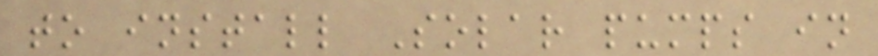to install Solar pumps in
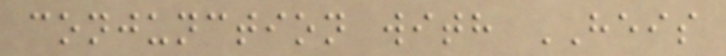conjunction with HEIS
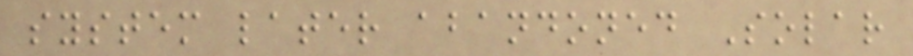system later abandoned Solar
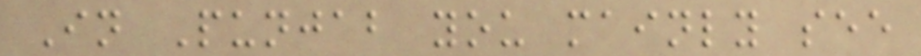In Punjab you mainly see
